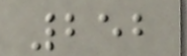252
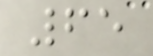65
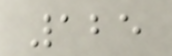125
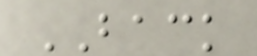BACK
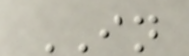IN
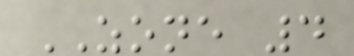ZONE 4
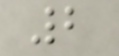2
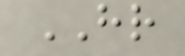HR
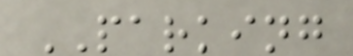PARKING
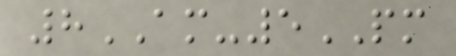8AM-5PM
